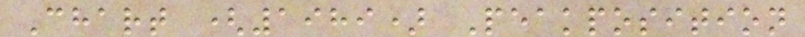Chart (1989) Peakposition
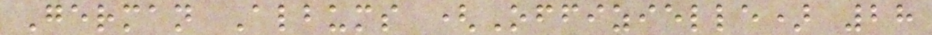German Albums (Offizielle) 28
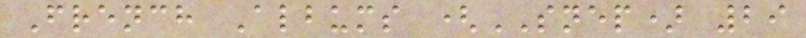French Albums (SNEP) 29
